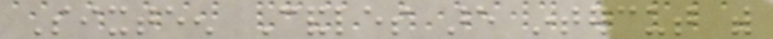Sixteen Candles are intercut with
